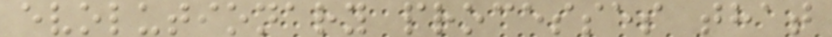evolutionary processes that
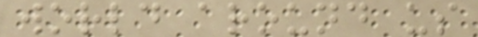world around us
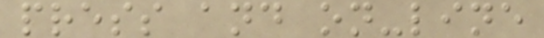press and on-line
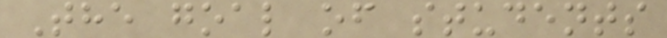The goal of students
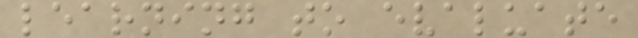learning to evaluate
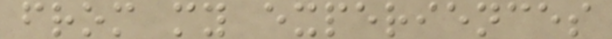from my experiences
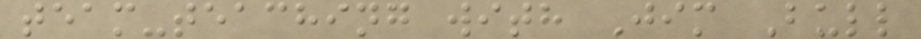team-teaching with Jim Bull
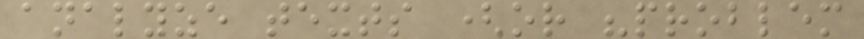analyze texts (or "problem
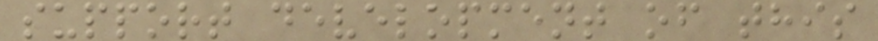support development of this
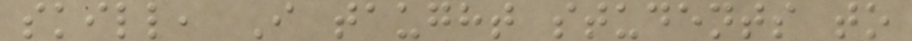skill, I taught students to
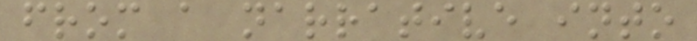from a narrative into
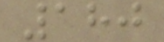180
